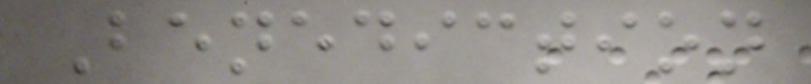Benediction
